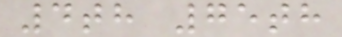4th 75th
